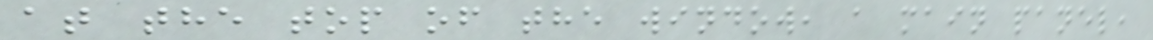at the top of the window, a main panel,
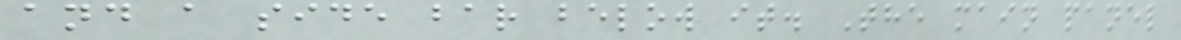and a side bar below it. The main panel
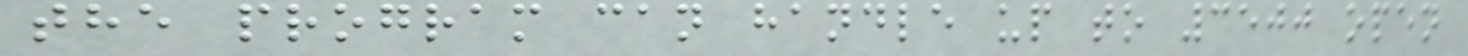the program can handle up to 3500 open
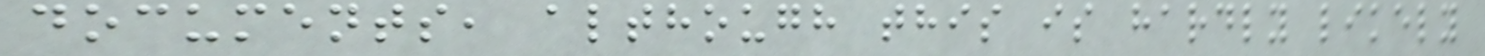documents, although this is hardly likely
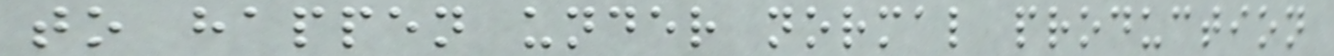to happen under normal production
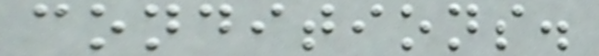conditions.
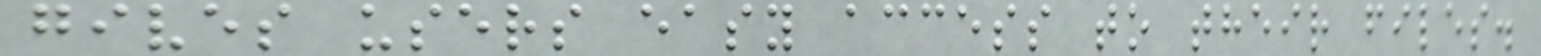gives users easy access to their files.
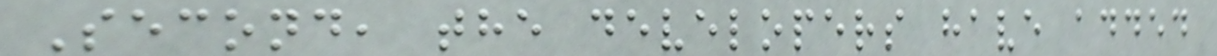Second, the developers have added
